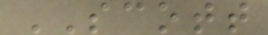SCOTT
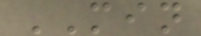MIN
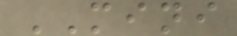MINI
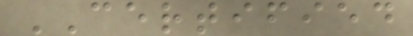CERTIFIED
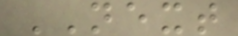NEXT
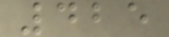425
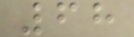68
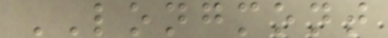LONGMONT
